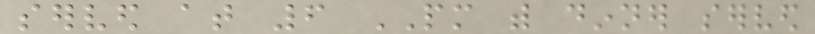served at 6 PM with dinner served
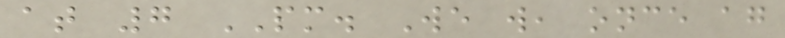at 7 PM. We will, once again
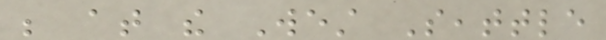be at the West Seattle
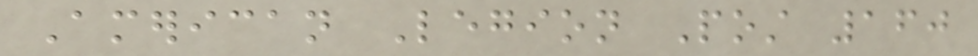American Legion Post 160
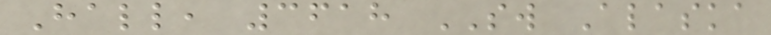Hall, 3618 SW Alaska
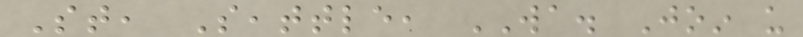St, Seattle, WA. Join us
